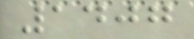1407
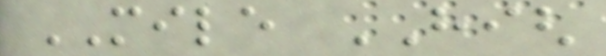MILE HIGH
